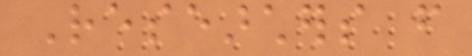Researchers from
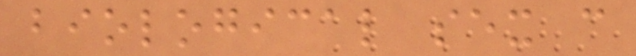biological sex can
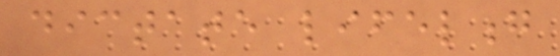dictate lifelong
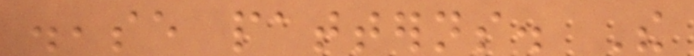disease patterns. The
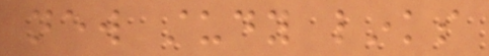new study links
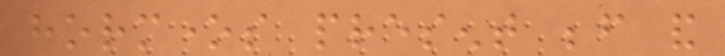hormones present before and
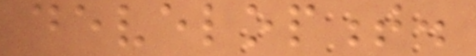development.
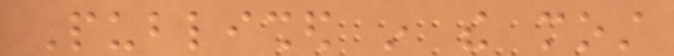Published in the most
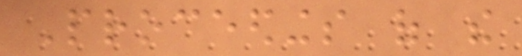Proceedings of the
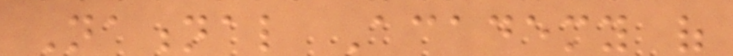National Academy of
